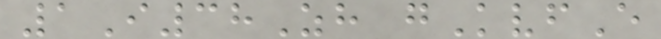1I38Zh gKvfE
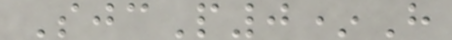SjcP0*H
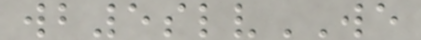wb5slvWE
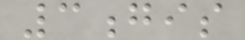3gis
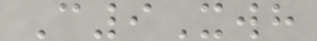C9Xwh
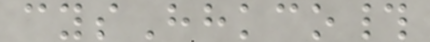cysHhkco#
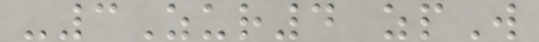-3Zur4 zpW
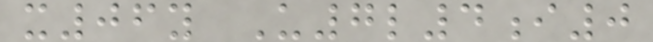x06y U7l4i0
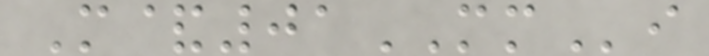M&01MMi
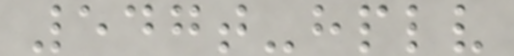547t-hplv
